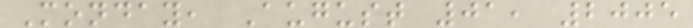Monday, August 01, 2005
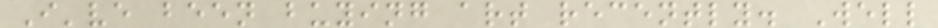I've been buying art recently. Well
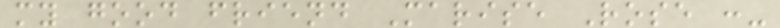my good friend Marise Rose :-
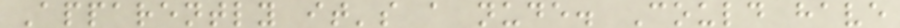Apparently it's a nude. Could have
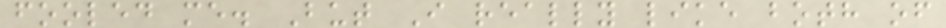fooled me. But I really like both of
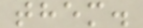them.
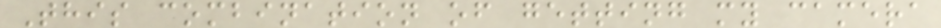This combination of getting my camera
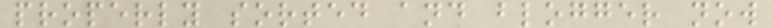properly sorted and blogger now
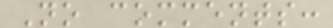No comments:
